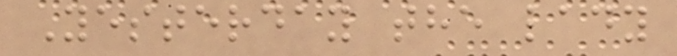Yesterday the lady
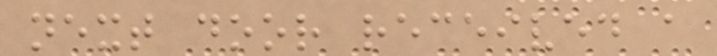next door received a
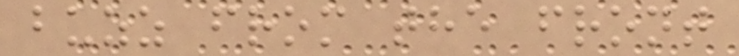buzz from the front
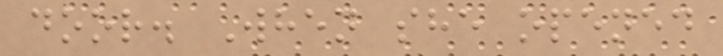door. When she opened
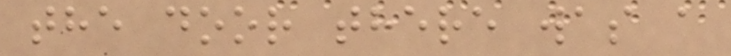the door there was a
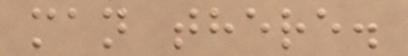man there.
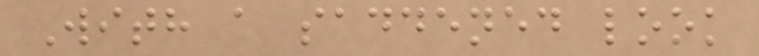With a saddened look
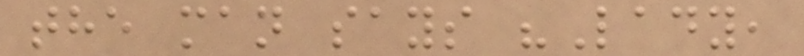the man says "Lady,
